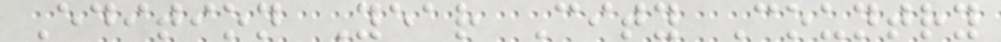Edition Year City Country
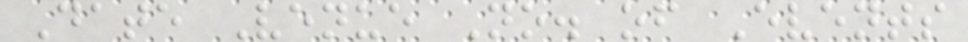Date Venue No. of Events
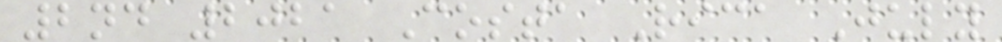2nd 2021 Costa Rica July
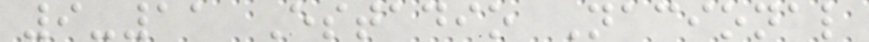9-11 Estadio Nacional
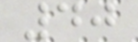40
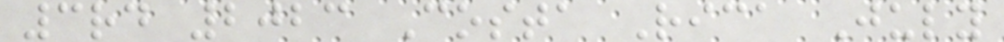3rd 2023 Costa Rica July
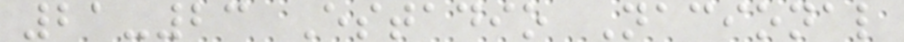21-23 Estadio Nacional
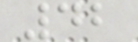42
